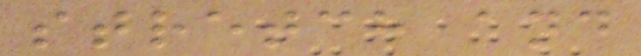stretch and
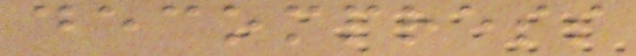decompress
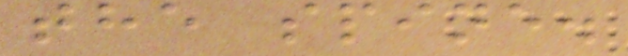the spine.
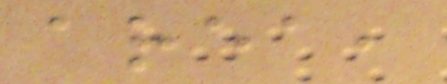area,
